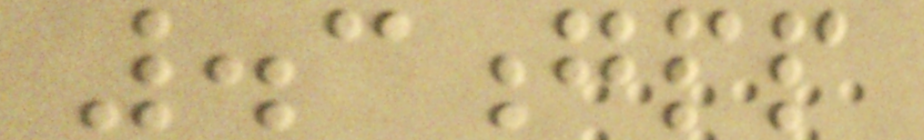.3gpp
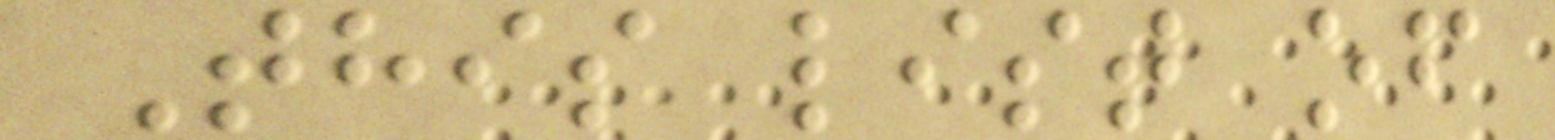This list of
